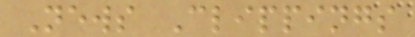News Clippings
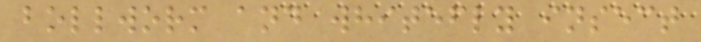bollworm and whitefly insect
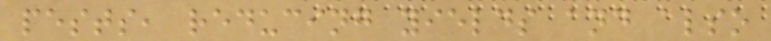pests, reducing yields and also
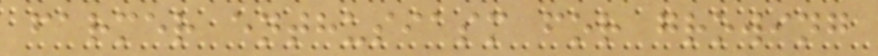farmer enthusiasm for growing
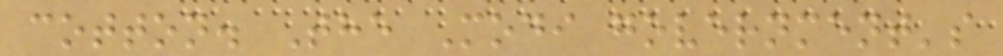cotton. The Modi government's
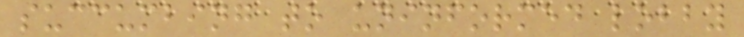succumbing to uninformed lobby
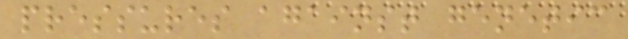pressures against genetic
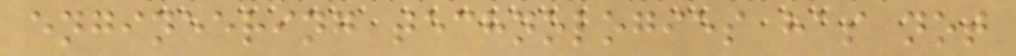engineering technologies has not
